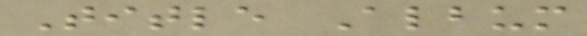Title Album
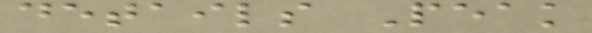details Peak
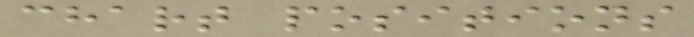chart positions
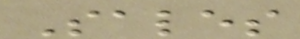Sales
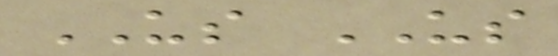US US
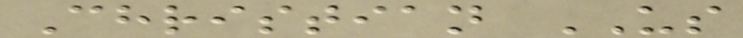Christian US
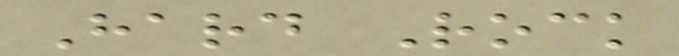Hard Rock
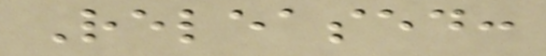Released:
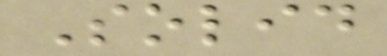Solid
